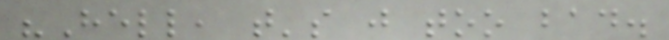"Hell, that's just too bad.
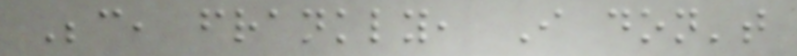Because, frankly, I don't
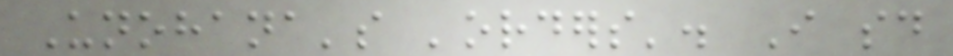Unohana's 'orders'. I said
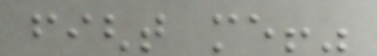fight me!"
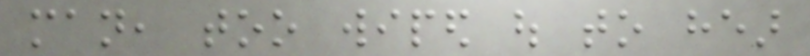man, too wiped out to hear
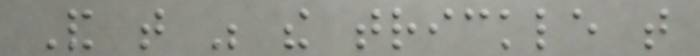And that was the trickle that
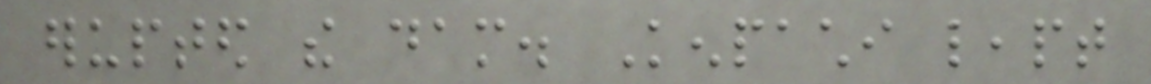erupted the dam. Kenpachi leapt
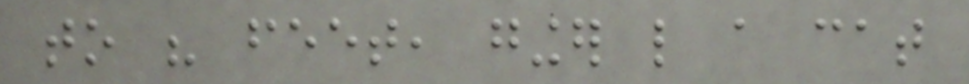to his feet, ginger like a cat
